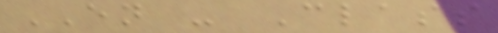EN - Class
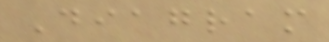Diagram
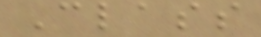Class
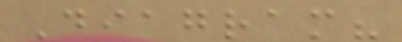Diagram?
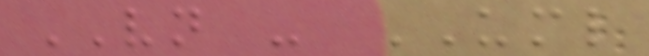VN - UML
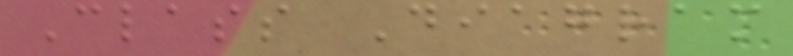Class Diagram
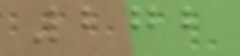272
